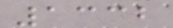1332
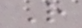R
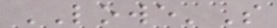LOWE'S
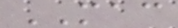MAC
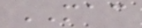MAC
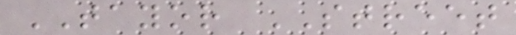TAYOR STREET
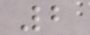2
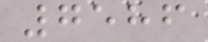7586
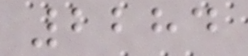2284
